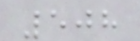508
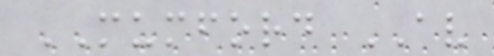MUMFORD AV
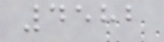4582
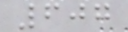607
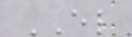EL
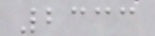2333
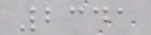2341
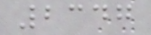2347
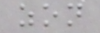zon
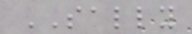SALLY
